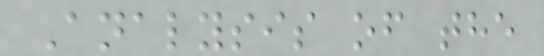Analysis of the
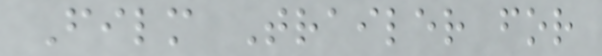Film Trailer for
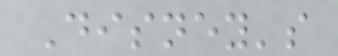Disney's
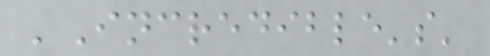'Incredible's'
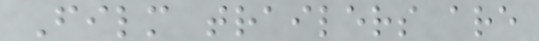Film trailers are
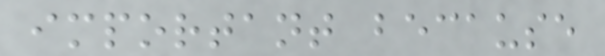important because
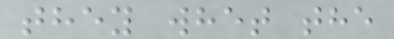they whet the
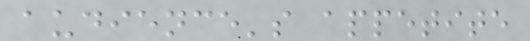audience's appetite
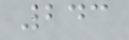243
